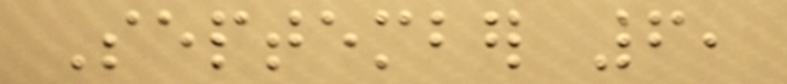September 6,
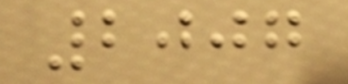2007
